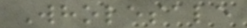Wholesale
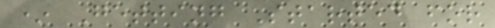* Getting Started for
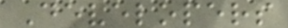Developers
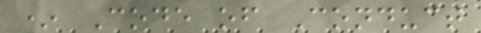* Code of Conduct
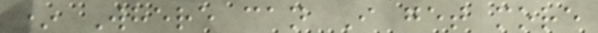* Where can I get more
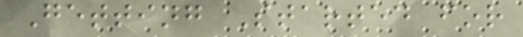Getting Started for
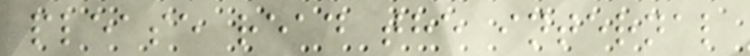please read the internal
